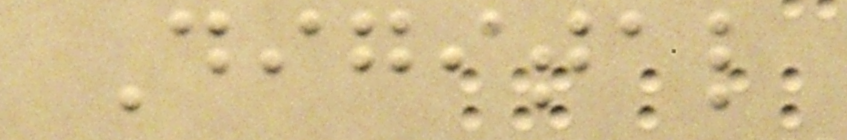Digital
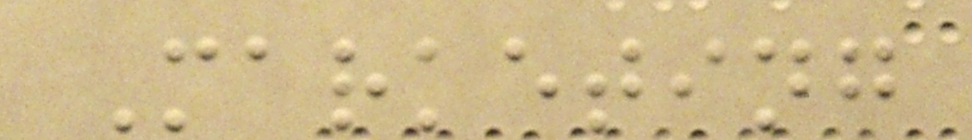Marketing
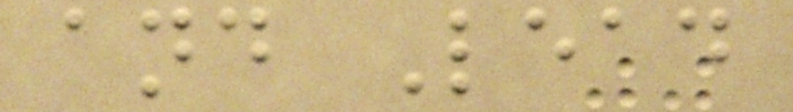and Lead
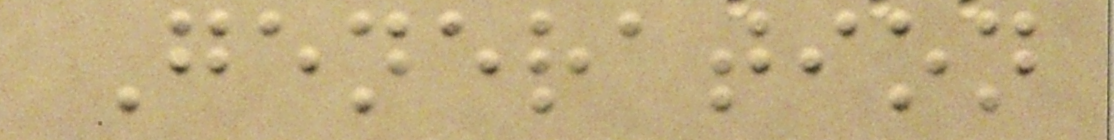Generation
